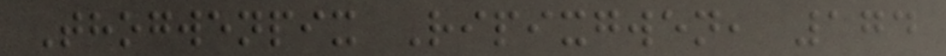Thogwenpix Ripixgwen, 174
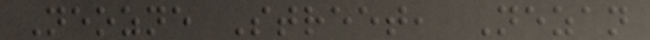Neozne Street, Nezan
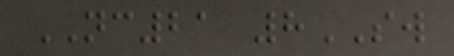NC21 8SW
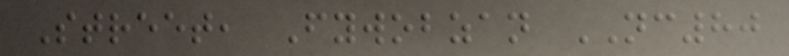Street, Fywobzan NC80
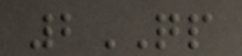2QP
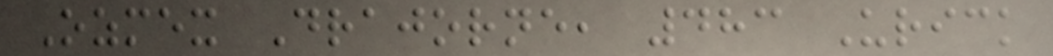Ozmex Drajorne, 483 Urick
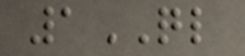1QL
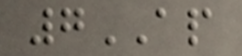7AP
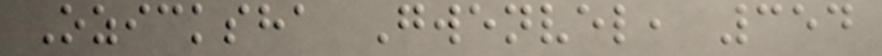Ozicksha Gwenvel, 354
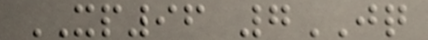XP96 7JQ
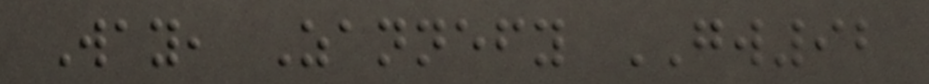Way, Zannefy GW92
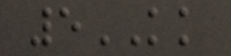5KK
